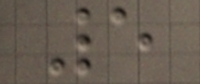5
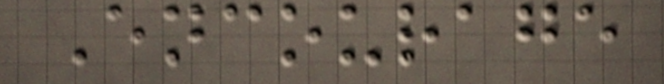Encourage
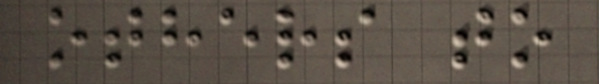others to
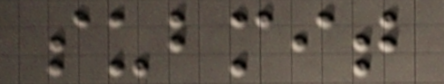submit
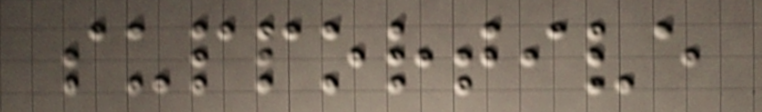supportive
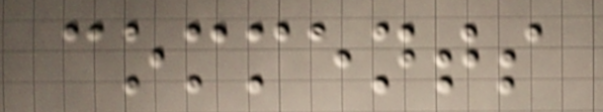comments
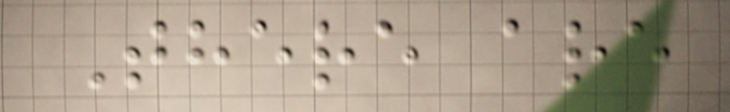There are
